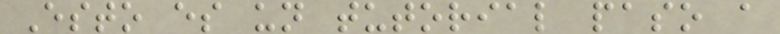Esto es un tutorial paso a
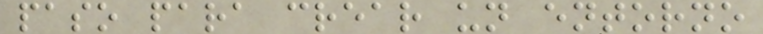paso para crear un entorno
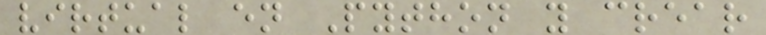virtual en Python y crear
